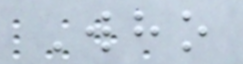Who
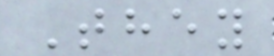They
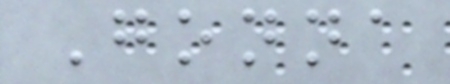Gonna
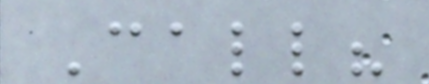Call?
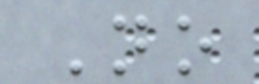No
